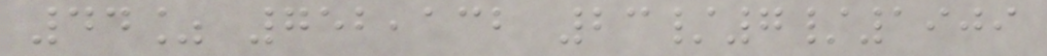44% 752,132 23/7/1909
